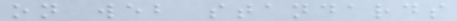on web standards
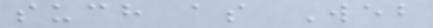such as Web
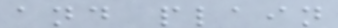and plain
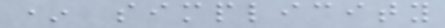* simplicity
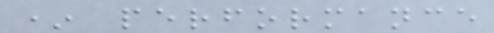* performance
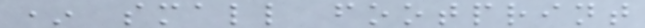* small footprint
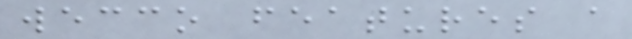wecco features a
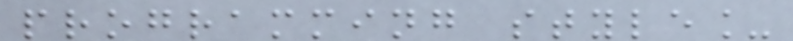programming style_
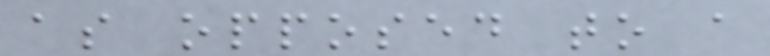as opposed to a
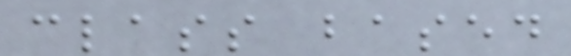class based
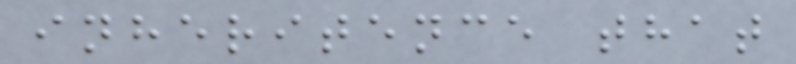inheritence that
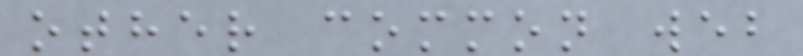other common web
